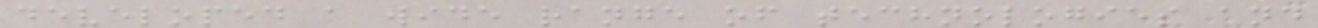developed a wide range of technologies and
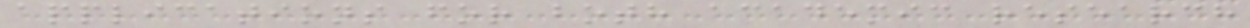applications for both academic research
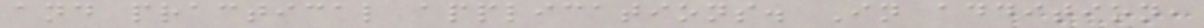and practical applications. In addition,
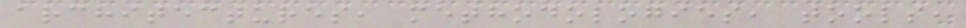architectures, methodologies, tools,
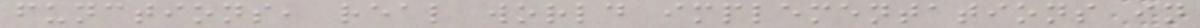functions, real world implementations in
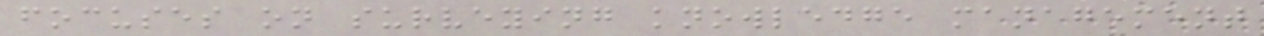focuses on surveying knowledge management
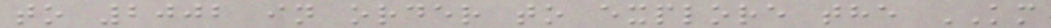to 2002 in order to explore the KM
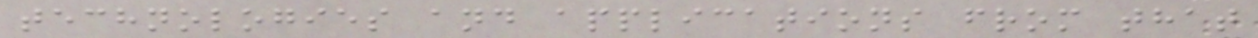technologies and applications from that
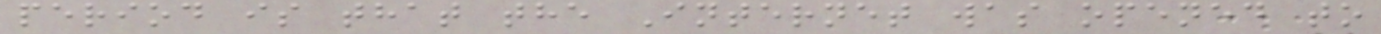period is that the Internet was opened to
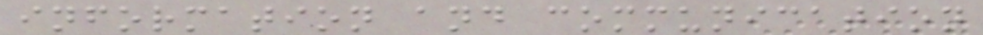information and communication
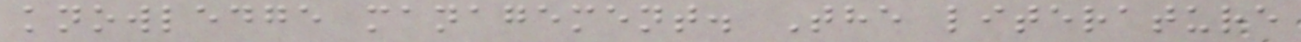knowledge management. The literature
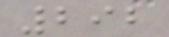292
